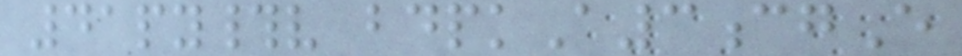41py#v bdpkA3cgE
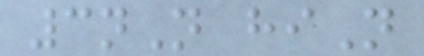3nN hiN
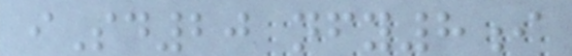iSd20 nfy8i
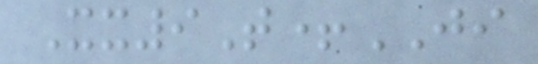Xx9T+JI
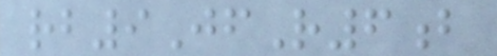rb9JfR6b
